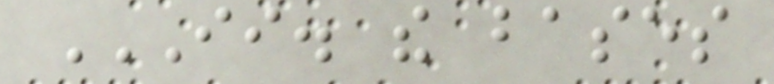II. THE BASES
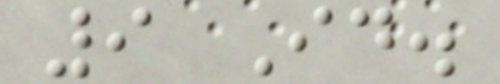9 Id.
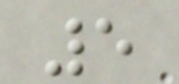5
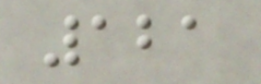121
